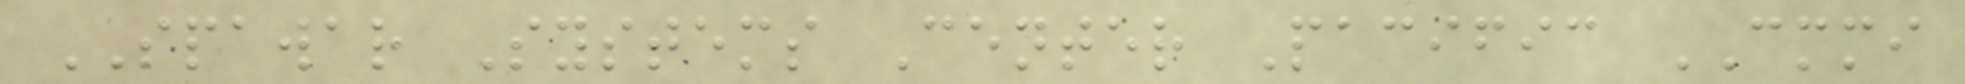SPAWAR Systems Center Pacific CMMI
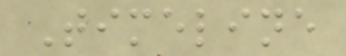Timeline
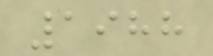1988
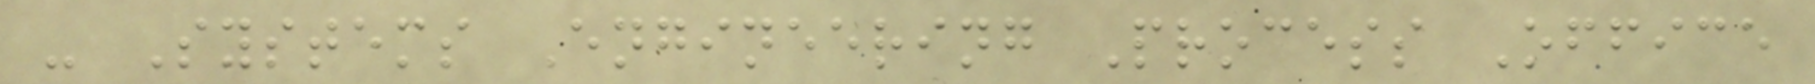- Systems Engineering Process Office
